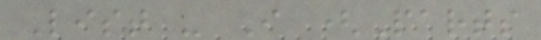List - I (Parts
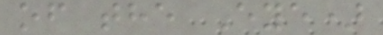of the Eye)
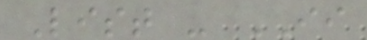List - II
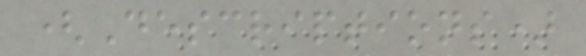(Descriptions)
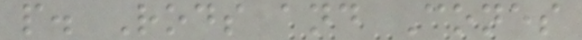p. Rods and Cones
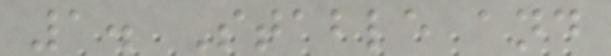1. Stable and
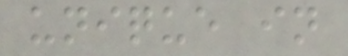unique in
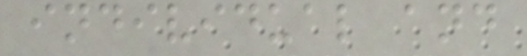individual and
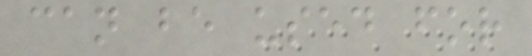can be used for
